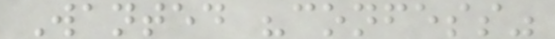Wanted "confess"
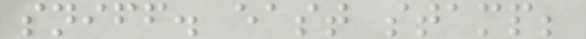sniff. east stamp;
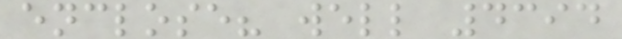enclose? well 4394
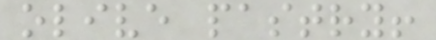olive pastry!
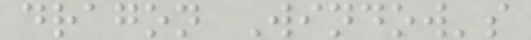dragon Window's
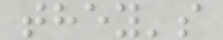they's
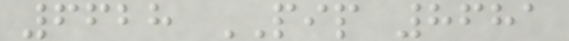6628 PIP 8681
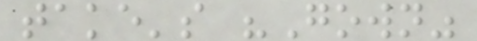take's "Gown"
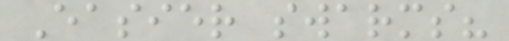Easier swarms?
